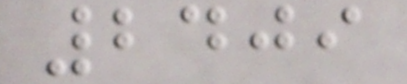2409
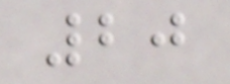20
